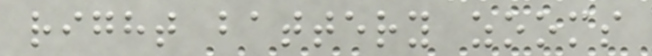right battery zooms
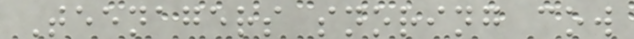Teenagers snoring cow
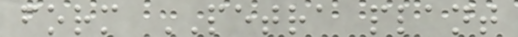form PETRA plant
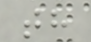th
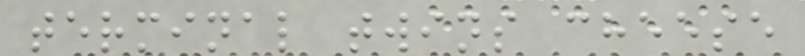terminal twins cheese
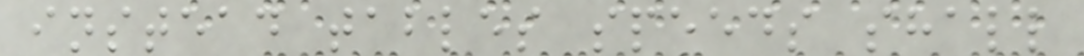instead tables speeds shall
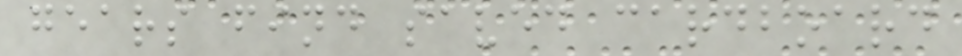gears find saved cardboard
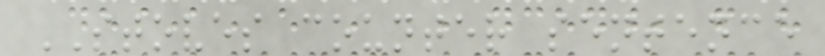STOVES counter sentence
